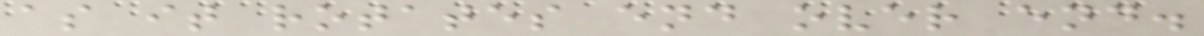as it rotates end over end.
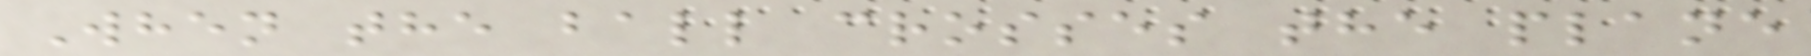When the ball crosses the plane
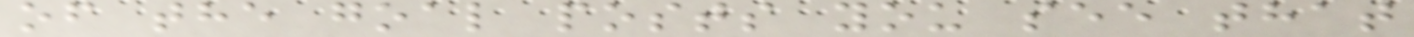of the goal posts you see that
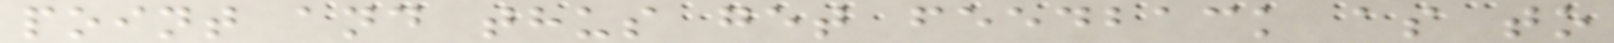point and thus get feedback as to
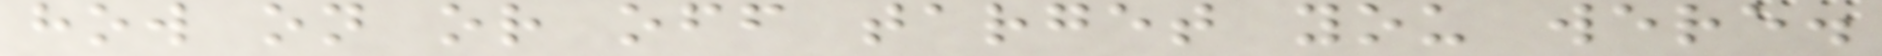how on or off target you were.
